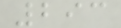293
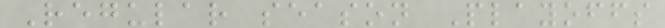Regular season Playoffs
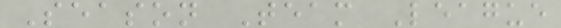Season Team League
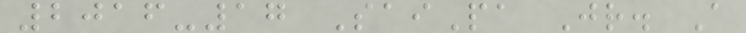2016-17 SaiPa Jr. A
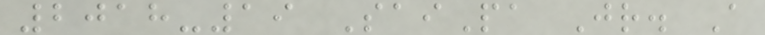2018-19 SaiPa Jr. A
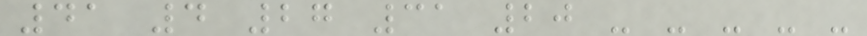41 4 27 31 20 - - - - -
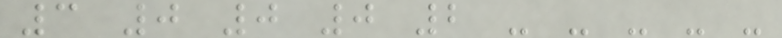3 0 0 0 2 - - - - -
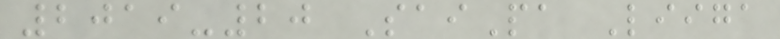2019-20 SaiPa Liiga
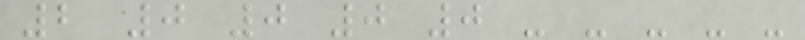2 0 0 0 0 - - - - -
